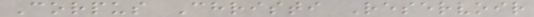Corpus Christi Reservoir
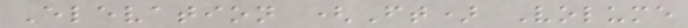Elevation (Ft) Volume
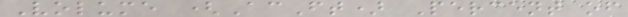Volume (AcFt) Percent of
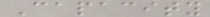Capacity
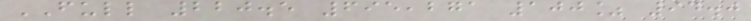FULL 220.5 695,271 100% 94.0
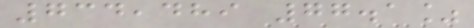734,489 77.1%
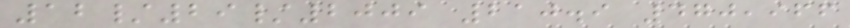12/29/2009 210.9 470,966
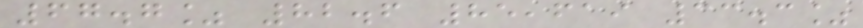67.7% 82.6 85,619 33.3%
